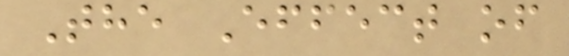The Effect of
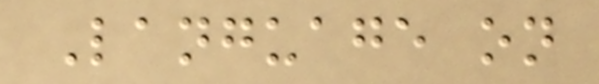Language on
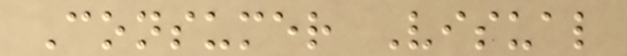Consumer Visual
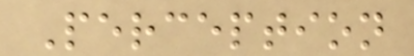Perception
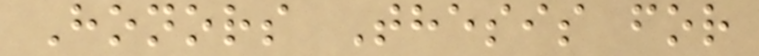Honors Thesis for
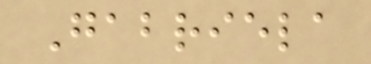Gabriela
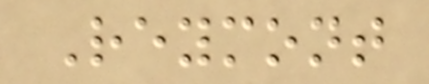Reymont
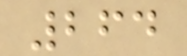264
